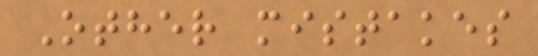Other mistakes
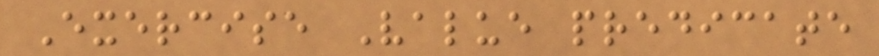Exercise Value predicate
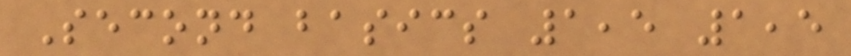Second basics 1,5 1,5
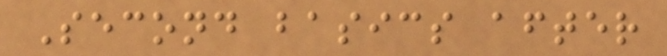Second basics after
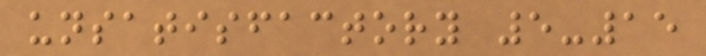unsatisfactory 5-15
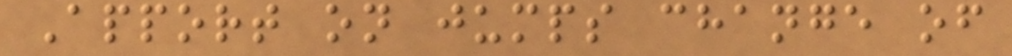Apport on jumps change of
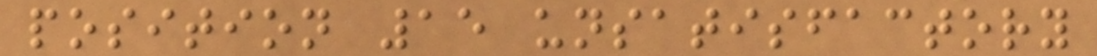position 15 unsatisfactory
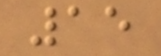15
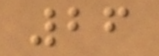26
